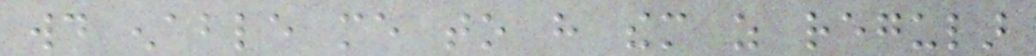would enable me to have them as regular
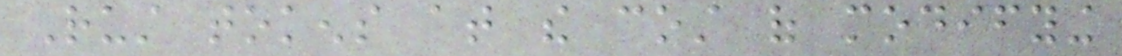Rust tokens at the cost of modifying
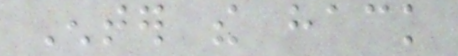Enter the hack
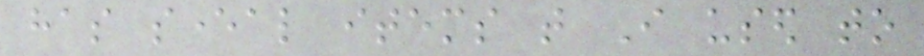has several items that I used to
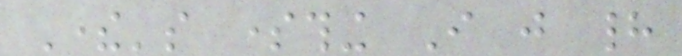There's something I just had
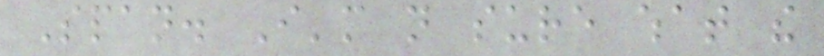Span. I'm not sure what the
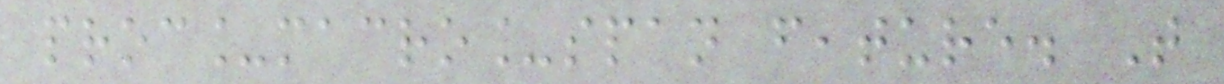proc_macro_span feature. That
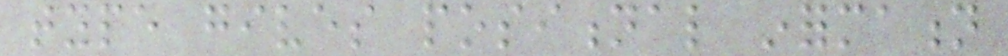type gives positional information
